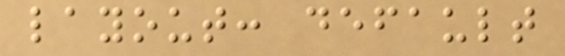layout: default
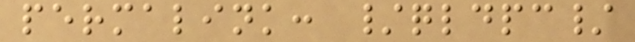permalink: /qldpc/
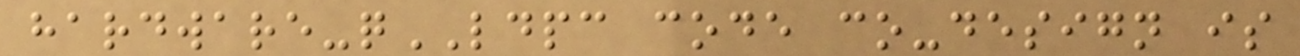hardware-qLDPC code co-design is
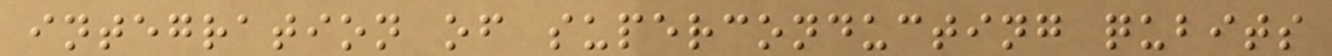integration of superconducting qubits
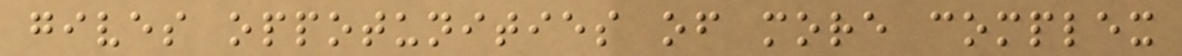gives oppotunities of more complex
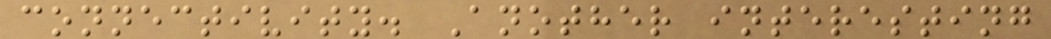connectivity. Another interesting
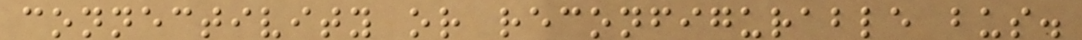connectivity or reconfigurable bus.
